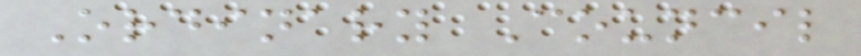Ordinary Council
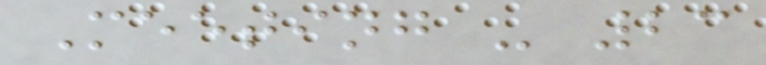Meeting - 23
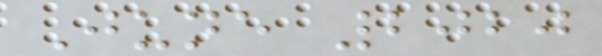June 2020
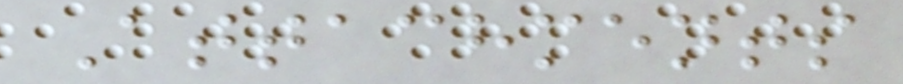Attachments
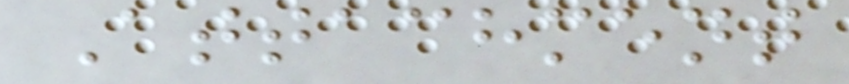Attachment
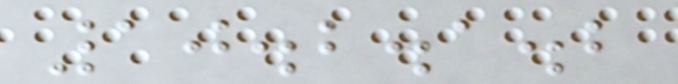10.2.1.2
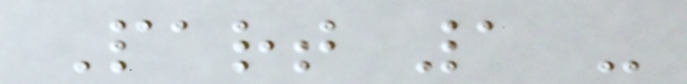Part 1 -
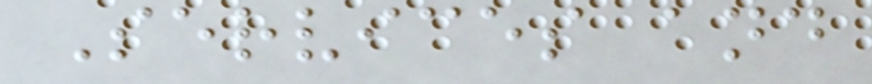Services and
